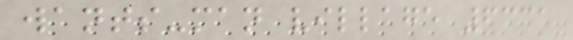wants-man village 6331
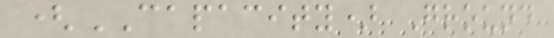(CAPACITY) Ground
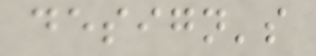design's
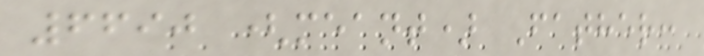6690 (meant) Father:
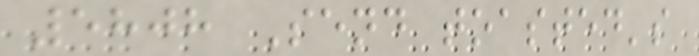5808 Send toasted's
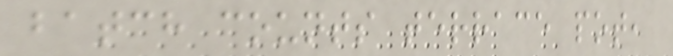batch counts terrace pot,
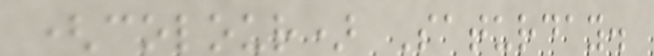(colour) Saturday.
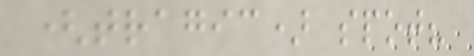(tragic) spot?
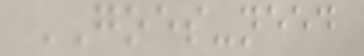GOES-need
